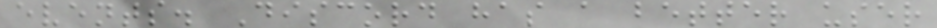events. Discord has a better user
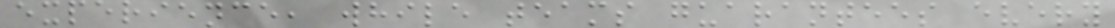experience, while teams guarantees every
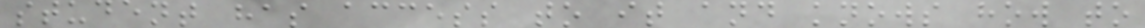student has access to it and knows how to
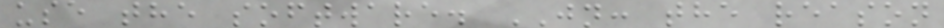use the software. JN: the reason
